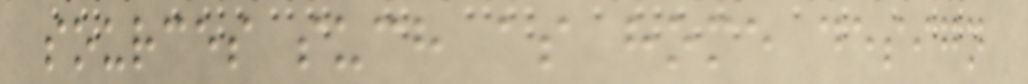sources such as home design
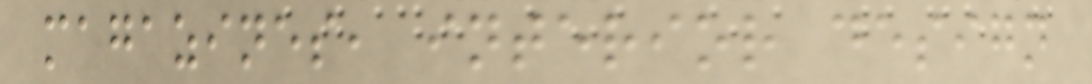magazines, interior design
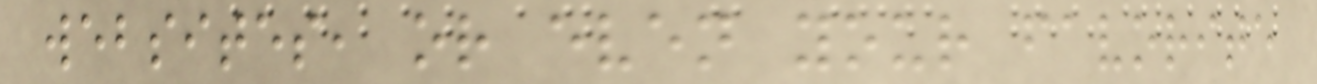websites, or even your favorite
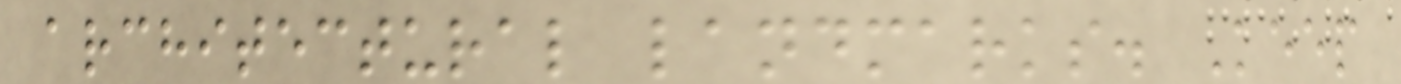architectural landmarks. Keep
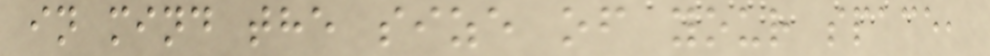in mind the size of your space,
